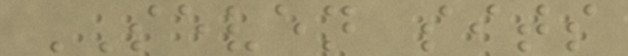SEVEN sits
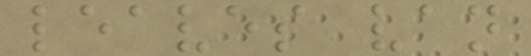leaves van
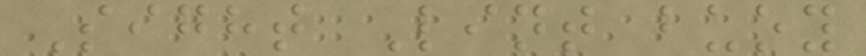Sight Lint buoy
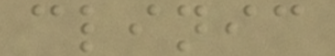clinic
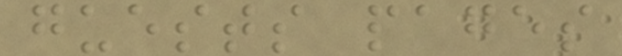guests pages
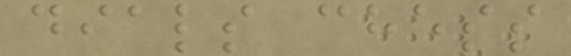dials chess
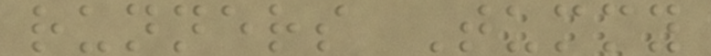runners Tummy
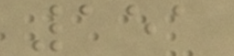151
